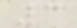3
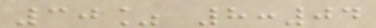30% 8:04
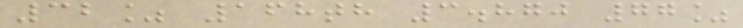32% 168th 3.870 77%
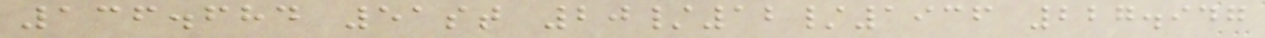136.684 51st 20/12/1936 227.947
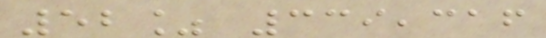52% 339,316
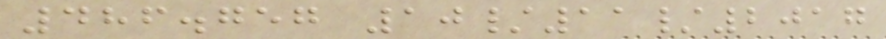486.757 10/11/2017
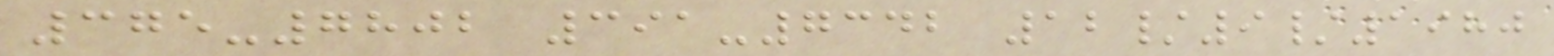375-7802 391-7342 12/9/1980
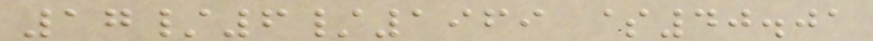17/6/1969 $40.01
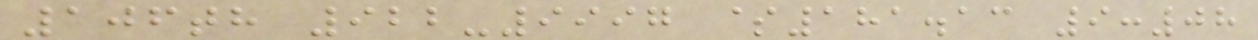106th 922-9997 $181.13 9:08
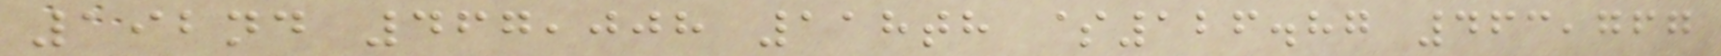192nd 467,008 118th $126.87 463,767
